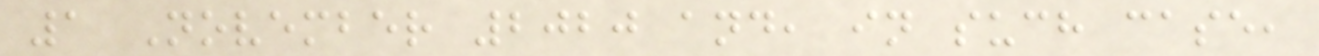1 November 2020 and, in such case,
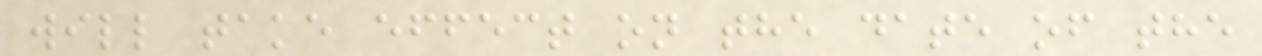will take effect on the date of the
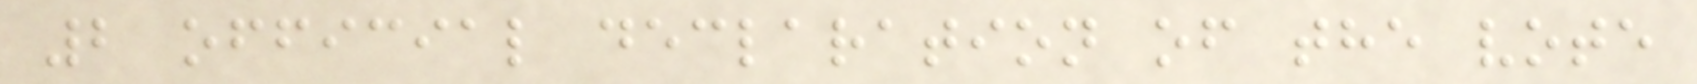2 official declaration of the vote
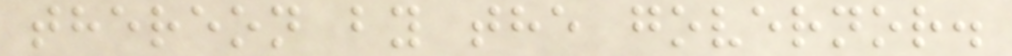thereon by the governor.
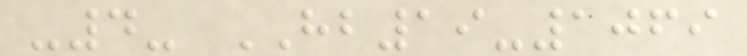-4- HB19-1069
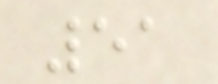51
